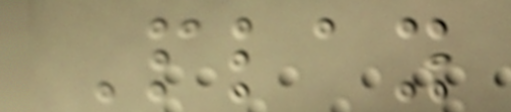Play
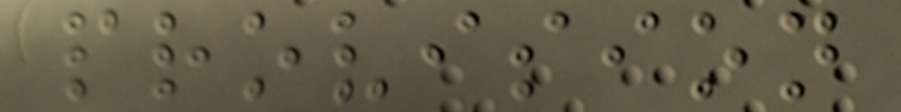provision
